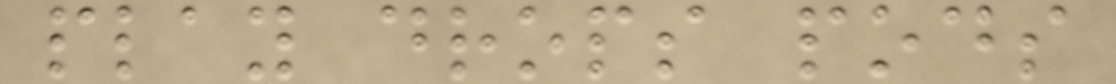play drops pods
